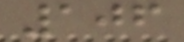106
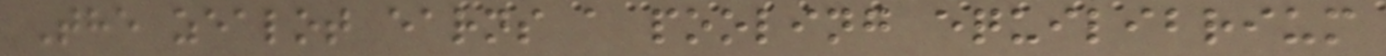The zealot earns a pooling equilibrium
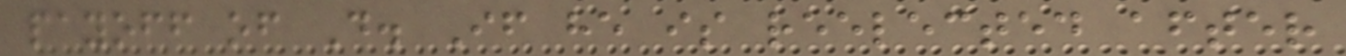payoff of D. If he is reelected after
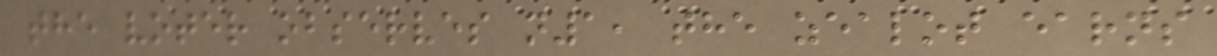the voter observes n1, the zealot earns
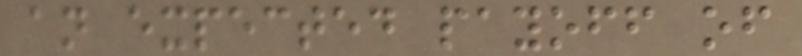an expected payoff of
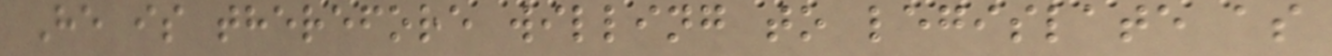He is therefore willing to legislate as
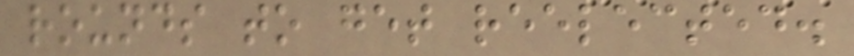rounds to get reelected.
